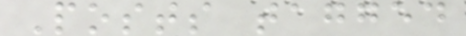Posts tagged
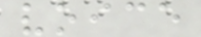voice
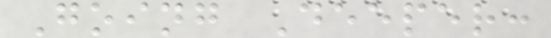Going Deeper:
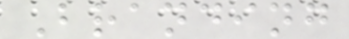Branding
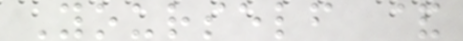Yourself &
